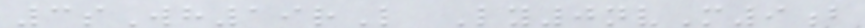3sWh19rL Ly0nvM9b
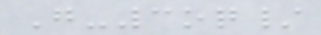G-3oq/
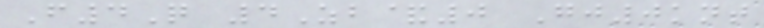F4Q 4Zb&0 Gj0knt
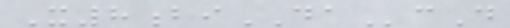X8biDAcD
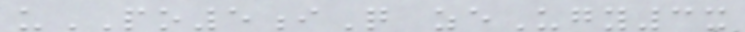uPO5iQ zeUgy3x
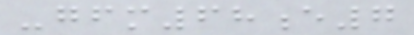-gfm68e7
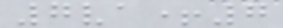7va+7
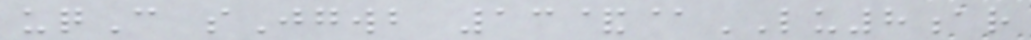uqC sJgwb 13&@LU8ar
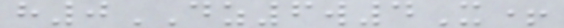h0DZ6w4X+
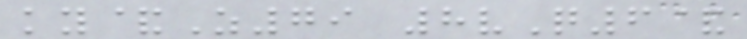ky&Z79 8vQ6&
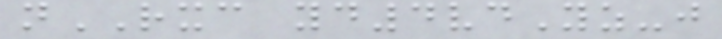nRXC yd4vdYz-j
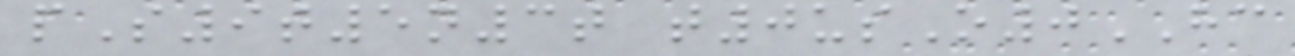pS9t5n3t t0usO0HC
